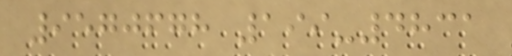9570678 199-4831
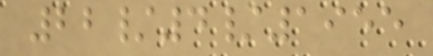22/4/1955
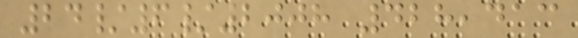24/6/2008 428,413
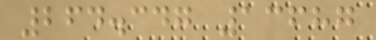264.347 13687
